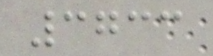3733
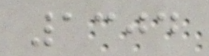1304
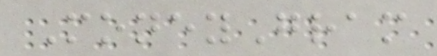MoneyGram
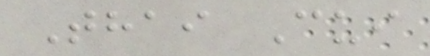Thai Cui
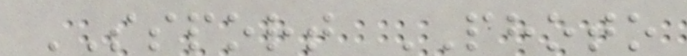SSPORT PHOTO
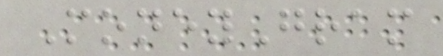MoneyGram
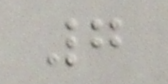7
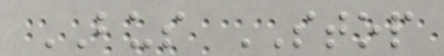BUS STOP
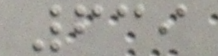639
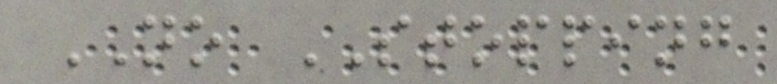NO STOPPING
